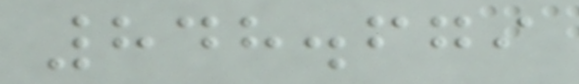848.679
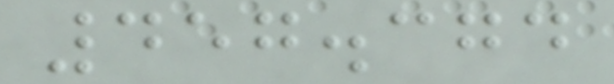457.374
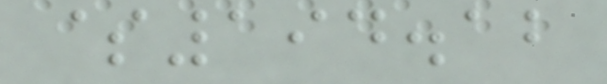$194.12
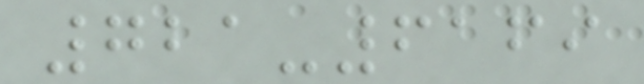721-6169
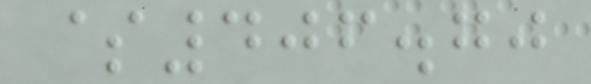$406.70
